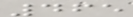465
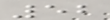52
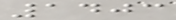1403
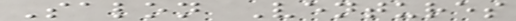Salon Ventures
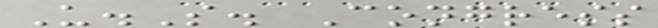U.S. Congress
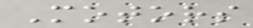Motors
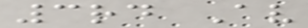3rd Av
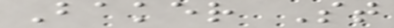Baker St
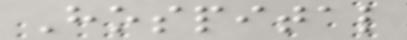Hospital
